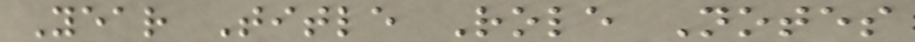Year Title Role Notes
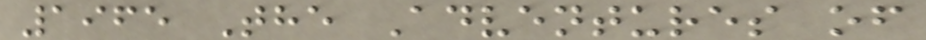1965 The Adventures of
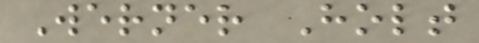Werner Holt
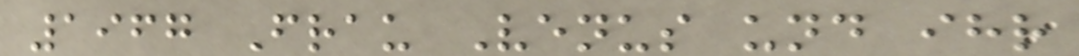1967 Frau Venus und ihr
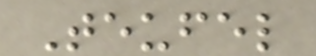Teufel
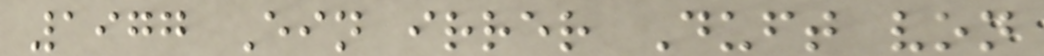1977 Ein irrer Duft von
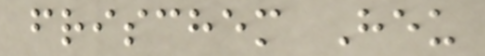frischem Heu
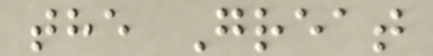the Great
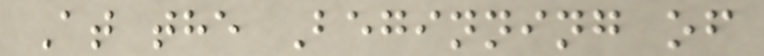At the Beginning of
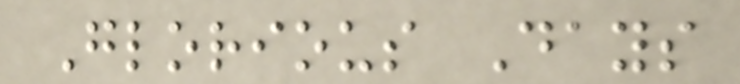Glorious Days
